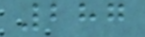287
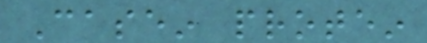Casein protein
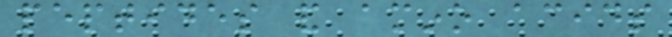peptides and amino acids
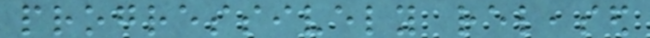progressively released
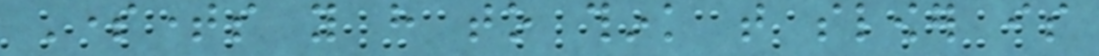Sometimes you have to think that slower is
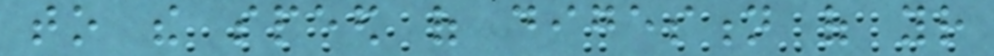to the speed of digestion of your
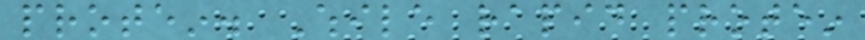protein. While rapid protein
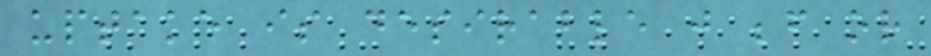uptake is desirable just before or
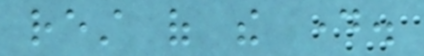rest of the day.
